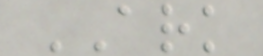ARK
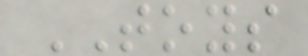TOYS
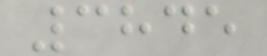3845
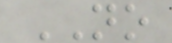NO
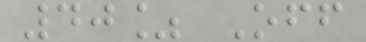40% Off
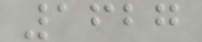1627
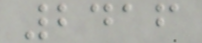2416
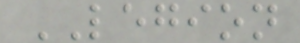LEGION
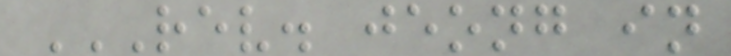REV. JEONG IN
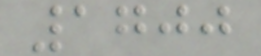1700
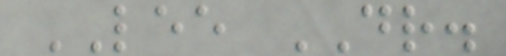LEE DR.
